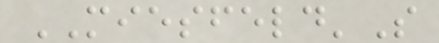MIESFELD'S
